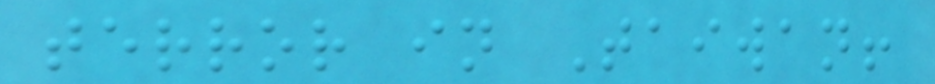terror in Taiwan!
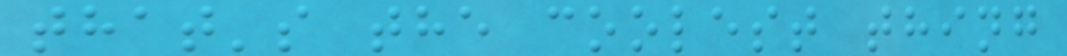that's the coolest thing
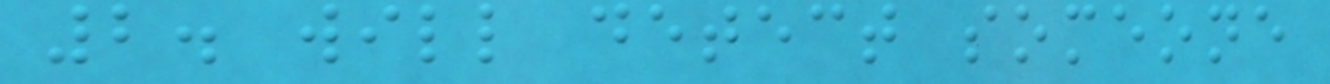2. will detect someone
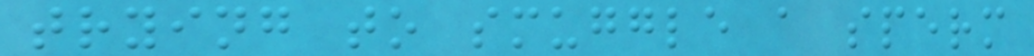trying to smuggle a sperm
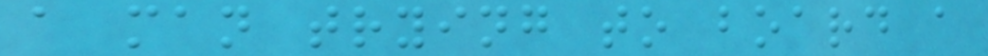a man trying to board a
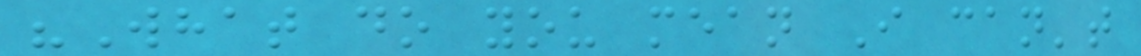"What do you mean I can't
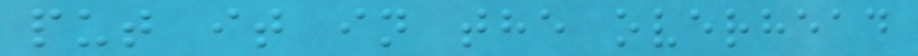put it in the overhead
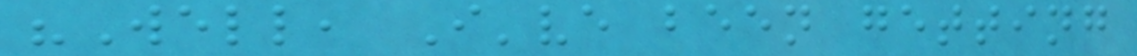"Well, I've been getting
